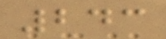243
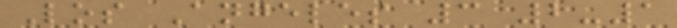Los Angeles 3 2-1
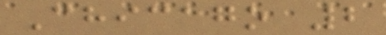Chicago 2
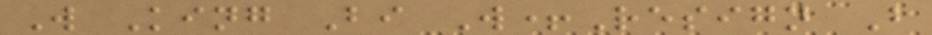W King Bi W+Resign B
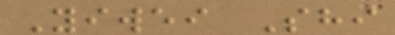Yiwei Shi
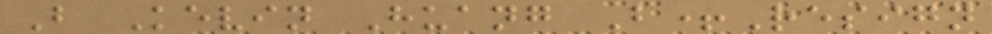B Kevin Huang B+Resign
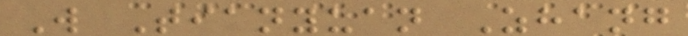W Tianyuan Zhang
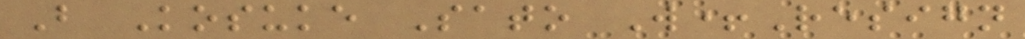B Kosuke Sato W+Resign
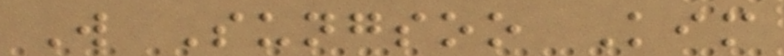W Sungsoo Kim
